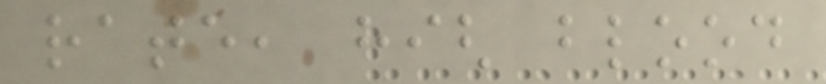rate, high blood
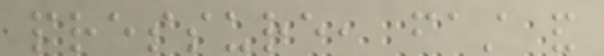pressure, fast and
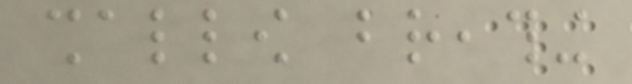shallow breathing
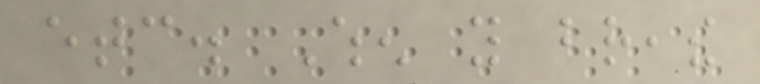etc. When you breathe
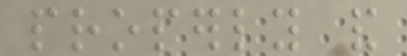properly and
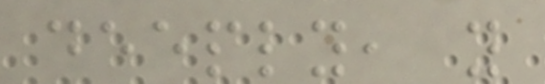deeply, you
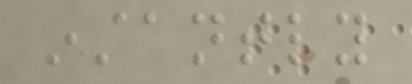instantly
